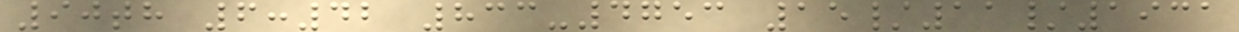90th 6:42 833-4753 15/11/1931
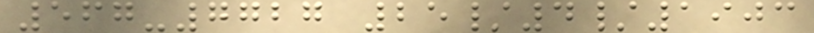567-7727 25/4/1903
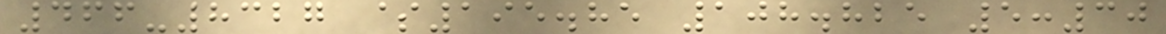466-8327 $195.85 108.825 5:30
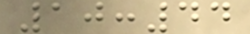10:44
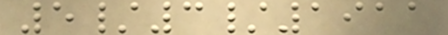5/3/1911
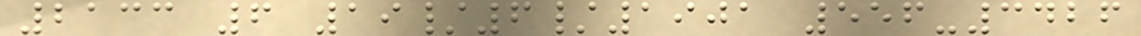2133 6 19/6/1901 556-3426
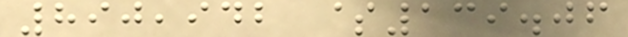890,942 $139.06
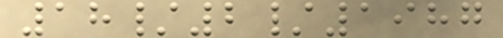18/2/1987
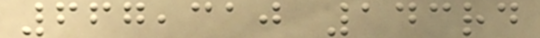667,310 143rd
